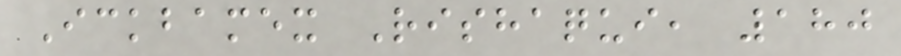Ickbamex Rishaqui, 180
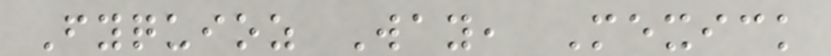Fyquioz Way, Mexick
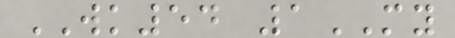WK54 1MY
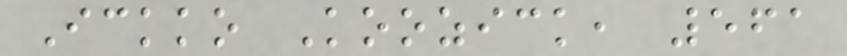Ickko Koozick, 561
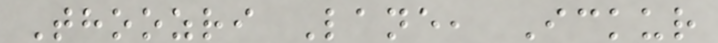Thoozri Lane, Ickur
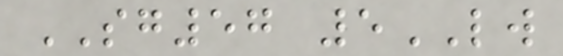SG57 5LW
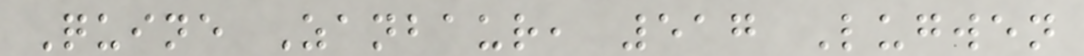Quine Zanbaur, 517 Lugwen
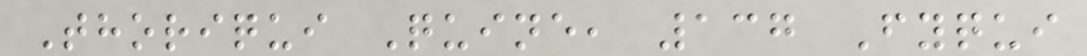Thoriqui Quine, 137 Fyqui
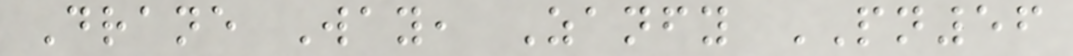Drane Way, Zanfy PN56
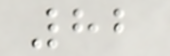82
